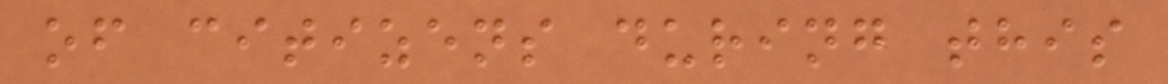of citizens during this
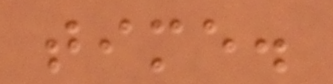time.
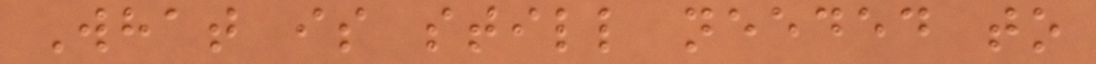What is still needed to
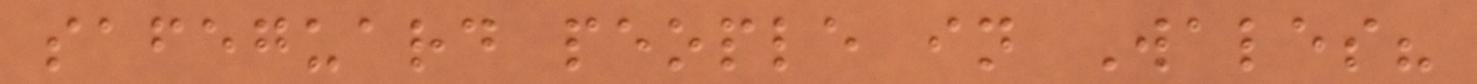safeguard people in Wales?
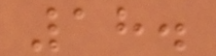18.
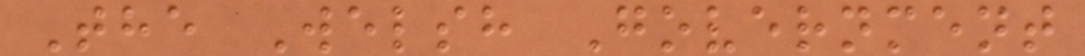The Welsh Government
